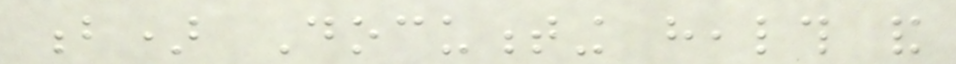b) Documenting health and
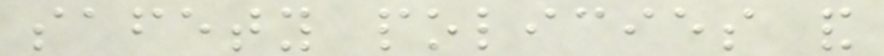safety policies and
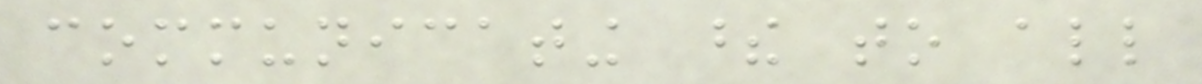communicating these to all
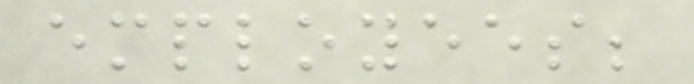employees;
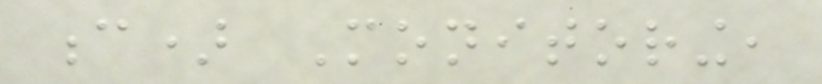c) Monitoring,
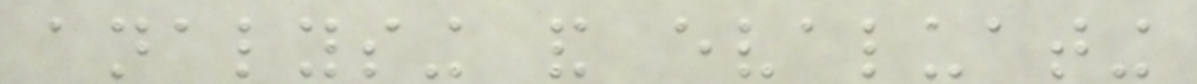analysing and evaluating
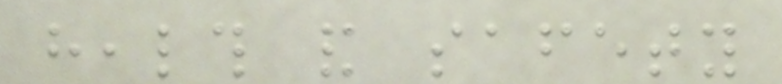health and safety
